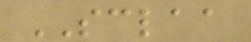SCLAA
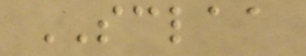SCLAA
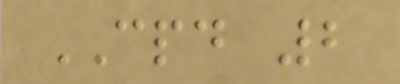CPD 2
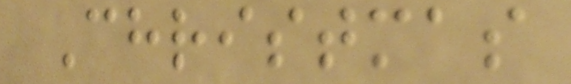Christmas
